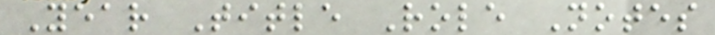Year Title Role Notes
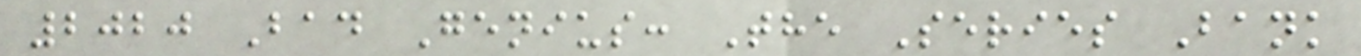2020 Bad Genius: The Series Bank
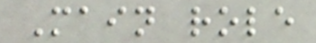Main role
